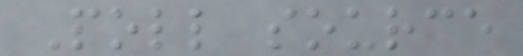Poll source
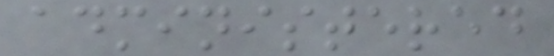administered
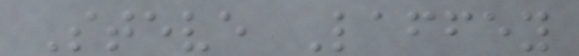Steve Laffey
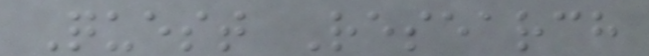Quest Research
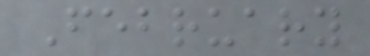February
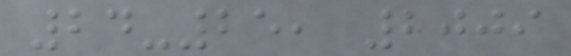24-25, 2009
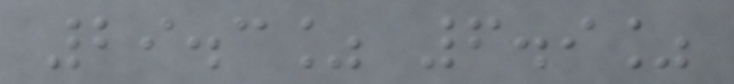29.3% 6.9%
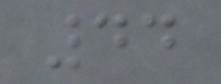44
